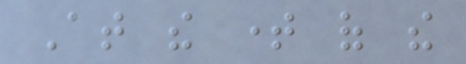At the time of the
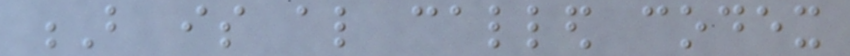B is also called codex
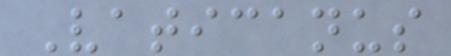Vaticanus
